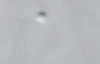a
